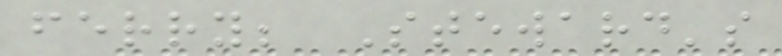ferry; Steward's
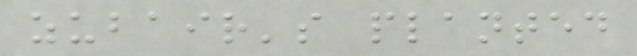zubair's planted
